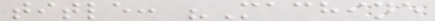title: "Machine
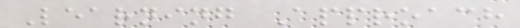Learning Approach
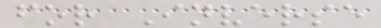for Inverse
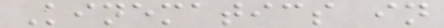Kinematics in
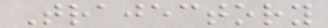Trajectory
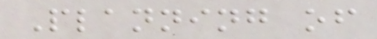Planning of
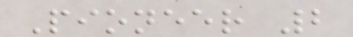Pioneer 2
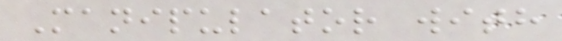Manipulator with
